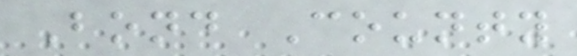Bond County
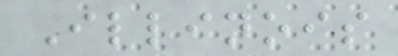Illinois
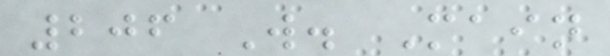206 W. Main
